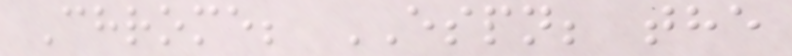Chrome; ESPN; the
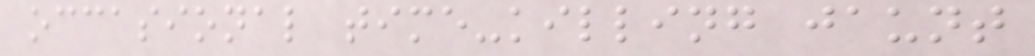occasional time-killing jaunt
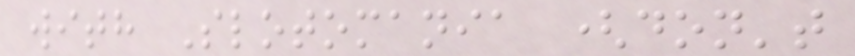with Slotomania (don't
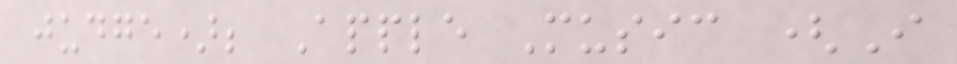judge); Apple Music (I
